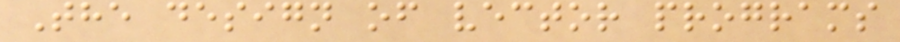The design of vector programs
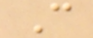C
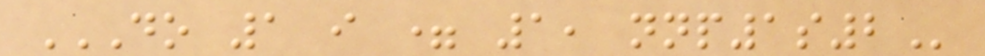DO 1 I = 1, NNP1S2
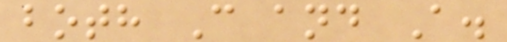both C and A.
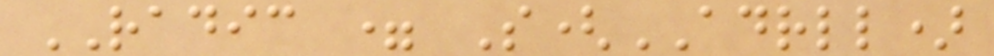RADIC = S(ADRLL)
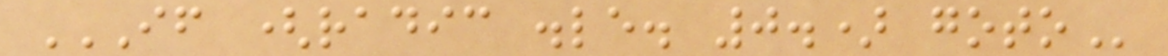IF (RADIC .LE. 0.) GOTO
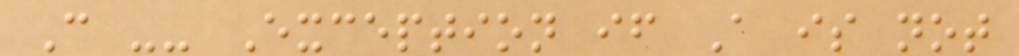C -- Exception if A is not
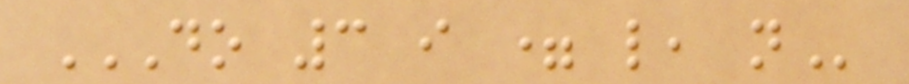DO 3 I = L, N
